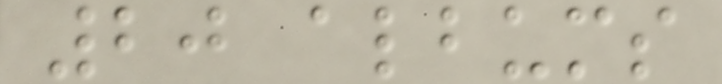20 albums
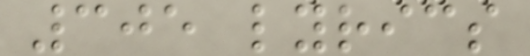305 lyrics
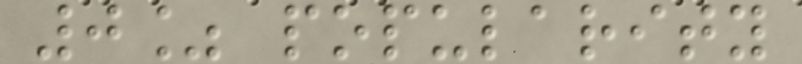0% popularity
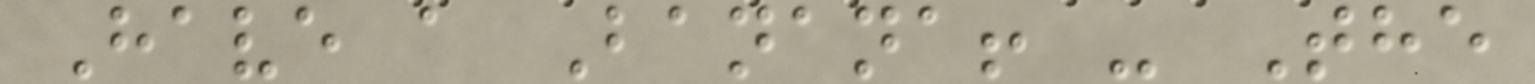Have a Banana! - The
